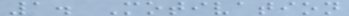1. Motivation
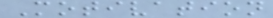Motivation
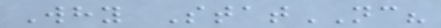Why StatNC?
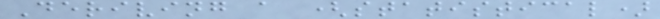Deriving a (statistical)
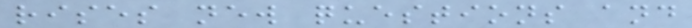rises new questions and
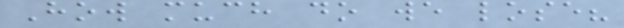How much do we lose?
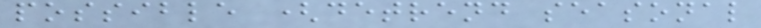possible (detrend seasonal
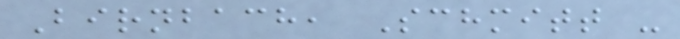Birnbach, Schmitt -
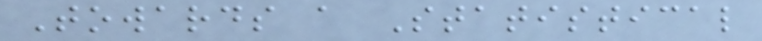Towards a Statistical
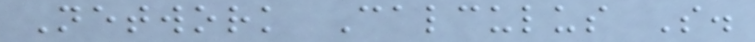Network Calculus S.
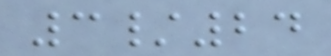3/24
